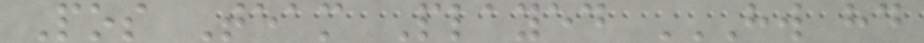Pos Team Played HW HD
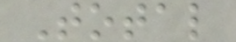Total
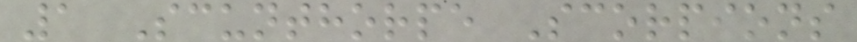1 Scunthorpe Scorpions
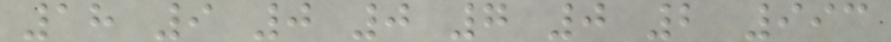18 9 0 0 7 0 2 993
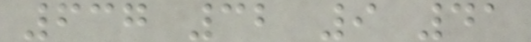637 32 9 41
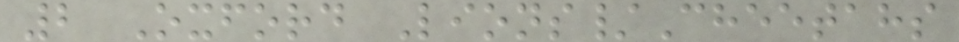2 Oxford Lions/Cheetahs
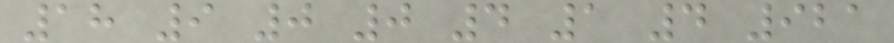18 9 0 0 4 1 4 921
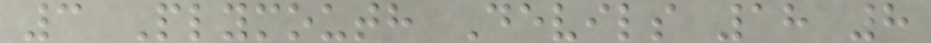3 Plymouth Devils 18 8
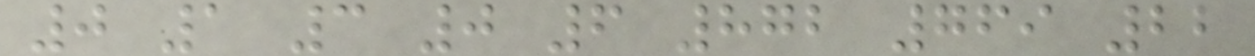0 1 3 0 6 872 769 22
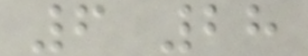6 28
